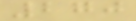270
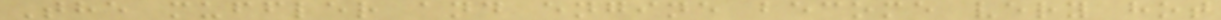The muffler and engine become very hot
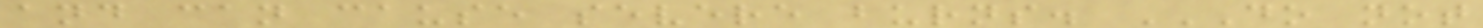and can cause severe burns. DO NOT
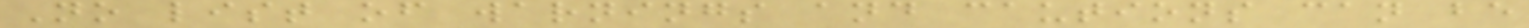No list of warnings and cautions can be
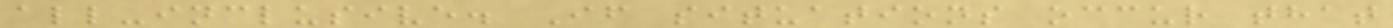all-inclusive. If situations occur that
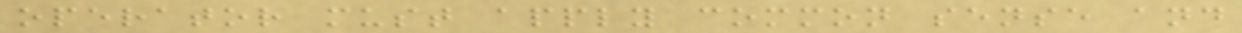operator must apply common sense and
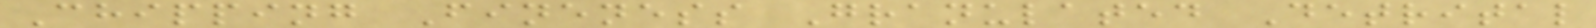Chipping Fineness Granulated Detrital
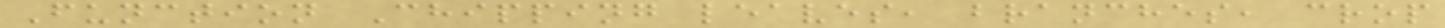Function Chipping leaves, branches, crop
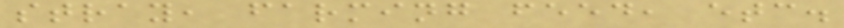stray, farming feed, etc.
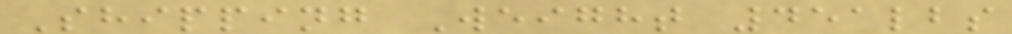Shipping Weight 451lbs
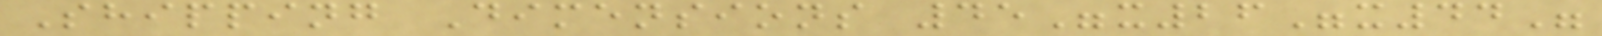Shipping Dimensions 45"x26"x44"
